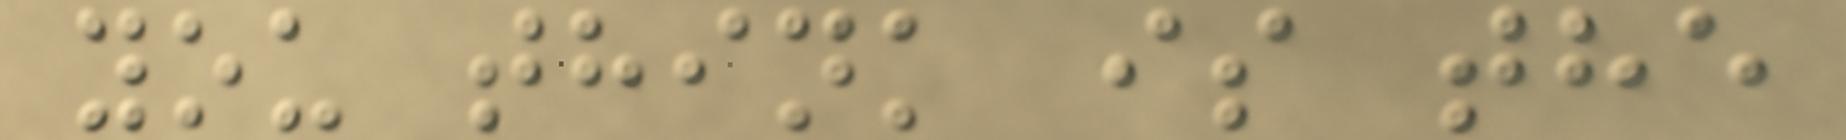you think is the
